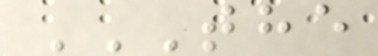THE
